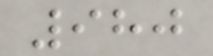980
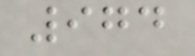974
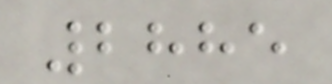2885
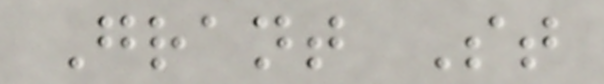Grant St
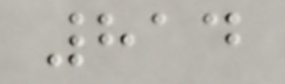814
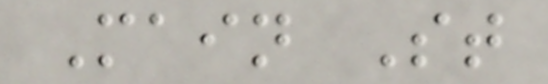Main St
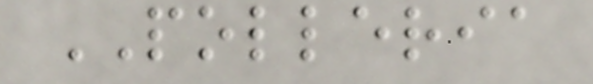POLLERIA
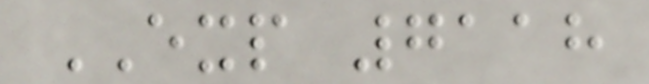EXP 7118
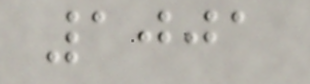1001
